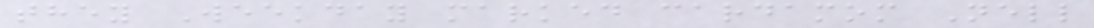they Weekday marked cardamom Nell
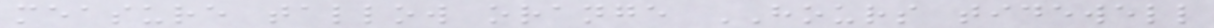measure tallow orange HOURS tidewell
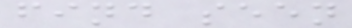find seen
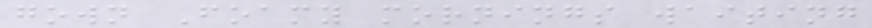gown Foamy mornings waiting
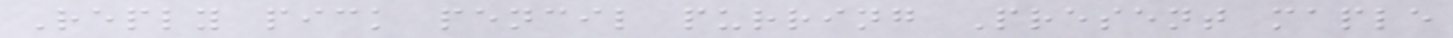Reply pick pencil purring Present maple
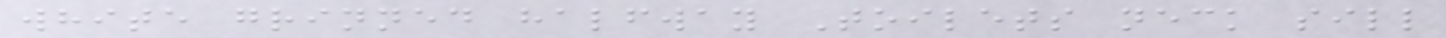white grinned halfway Toilets neck sill
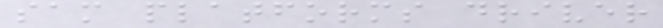sam platforms driver
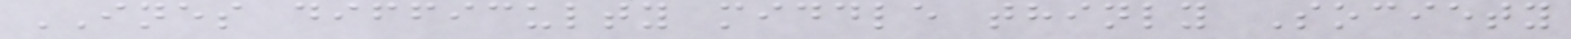INES difficulty middle thinly Society
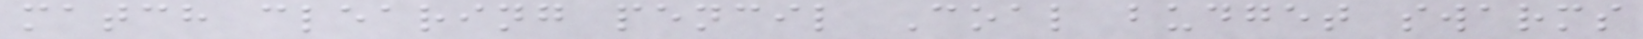match clearing pencil Coal budget swarms
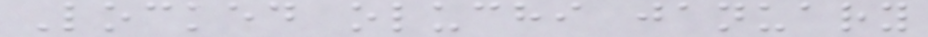Locked oluchi january
